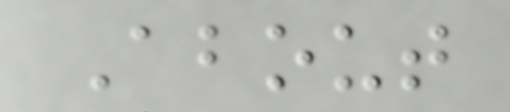About
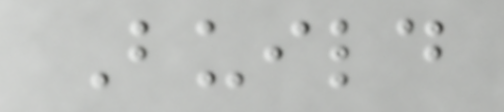Build
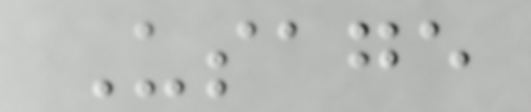Usage
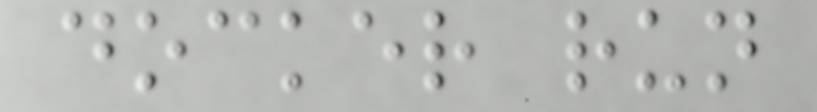docker run
